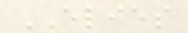ELIES
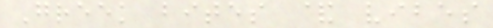Greek bites & vibes
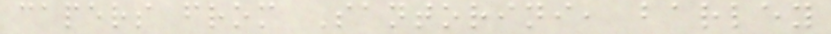capers from Santorini, barley
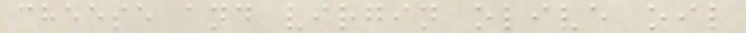cheese and virgin olive oil
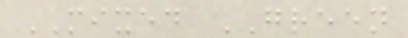MIXED GREEN
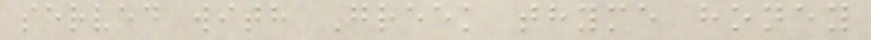served with Greek thyme honey
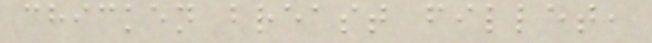chicken breast fillet,
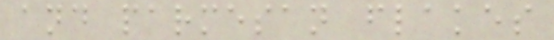and parmesan flakes
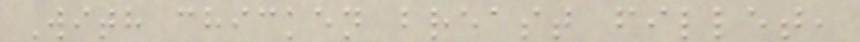With chicken breast fillet,
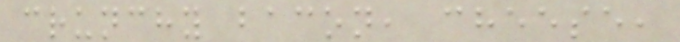crunchy bacon, cheese,
